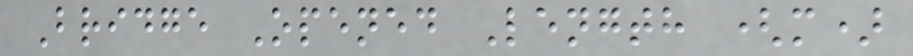Bridge Opened Length (m)
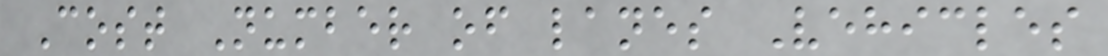Cost Number of lanes Vehicles
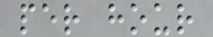per hour
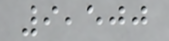9,500
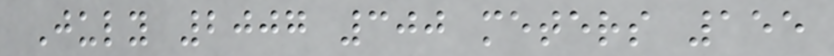July 2007 300 meters 155
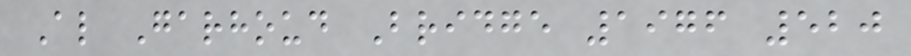Al Garhoud Bridge 1976 520
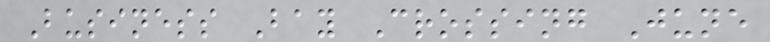Business Bay Crossing June
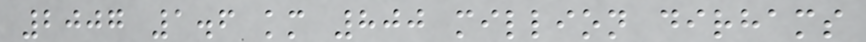2007 1.6 km 800 million dirhams
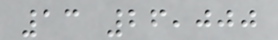13 26,000
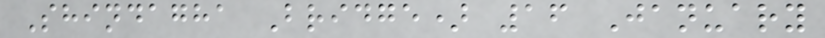Shindagha Bridge) 16 January
